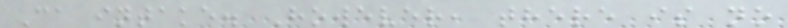Ca intake. However, there is no
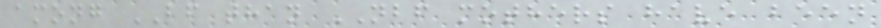among BF than NBF mothers have been
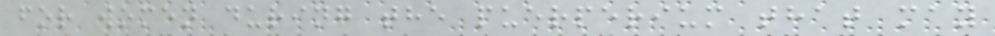for women during the puerperium that may
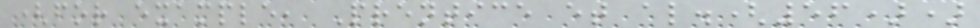(for example, Prentice et al.(56))
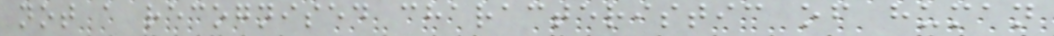not a recognised characteristic of human
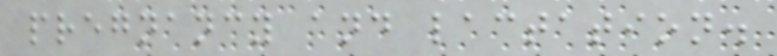pregnancy and lactation.
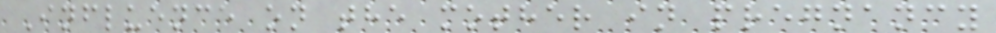Influence on the mother in pregnancy
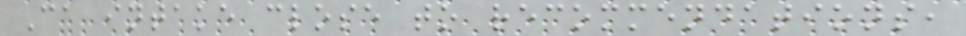Ca intake close to recommendations,
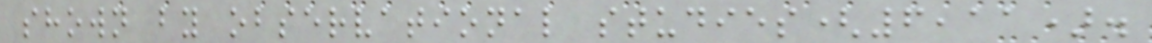shown by observational studies(6,11).
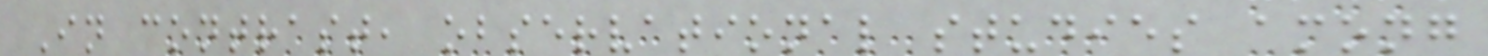In contrast, observational studies among
